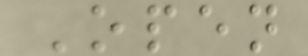Open
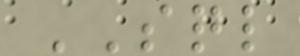SQL
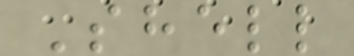Shell
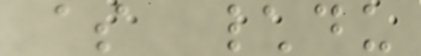$ \du
